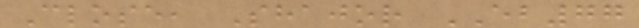Close, Shajor EB77
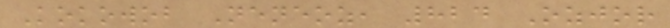Kokowob Neneoz, 824 Ozjor
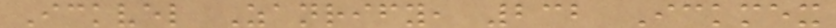Ickvel Zanrify, 232 Ickmex
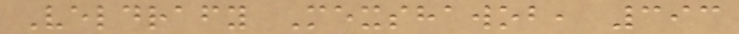Veldrafy Mexshawob, 393
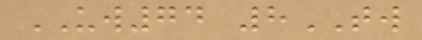UW74 8TW
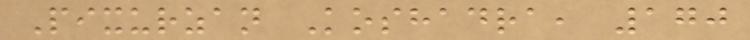Pixurzan Koshadra, 170
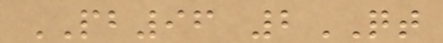PB96 2QT
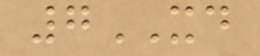7XD
